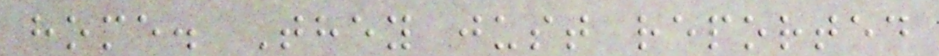home. They just reported
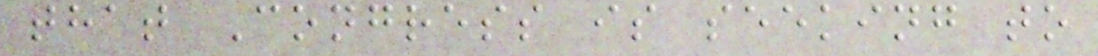that Congress is seeking to
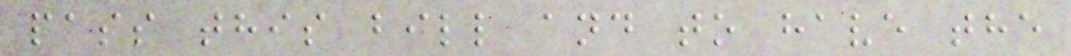pass this bill and to have the
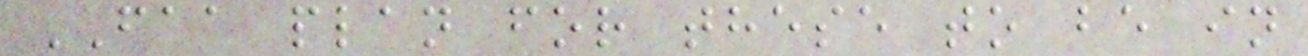FAA plan for these to be in
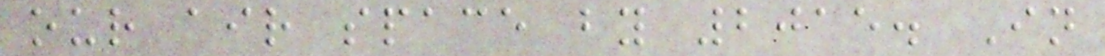our air space by 2015. In
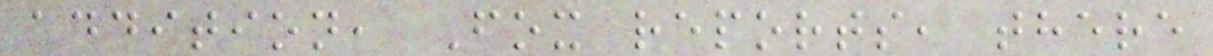addition, Fox reports, there
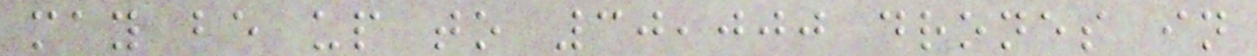may be up to 30,000 drones in
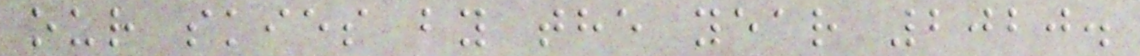our skies by the year 2020.
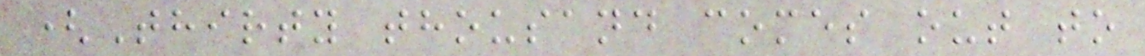(Thirty thousand comes out to
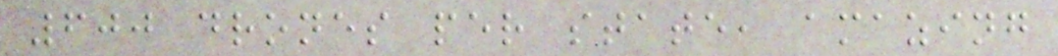600 drones per state, amazing
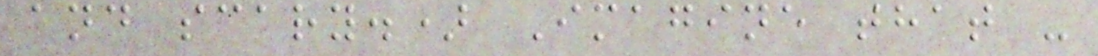and scary.) Imagine that -
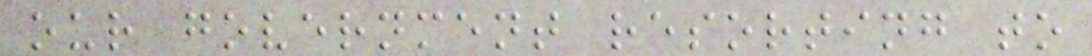our government resorting to
